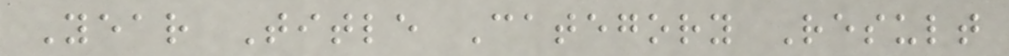Year Title Category Result
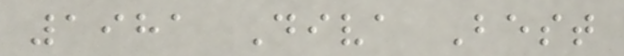1981 Diva Best
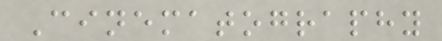Cinematography
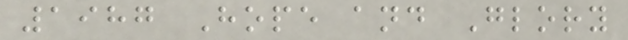1987 Hope and Glory
